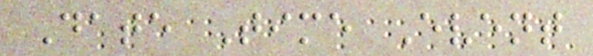Date Time Event
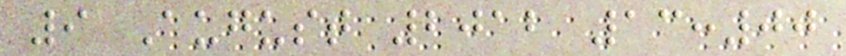9 August 2012 13:00
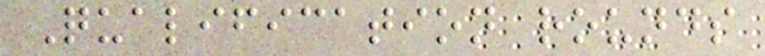Qualification rounds
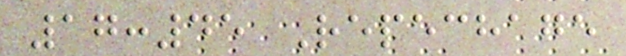17:45 Repechage
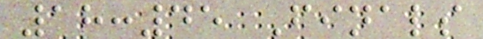18:45 Finals
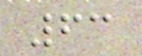63
